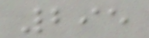295
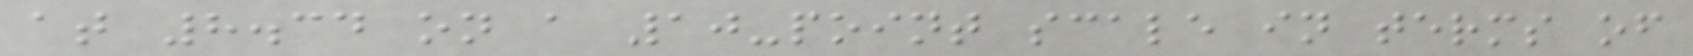at 8.34 on a 10-point scale in terms of
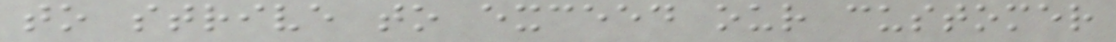to strive to exceed our customer
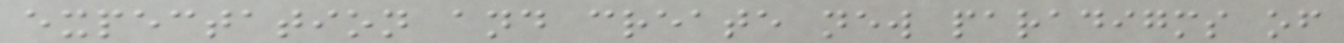expectation and create new paradigms of
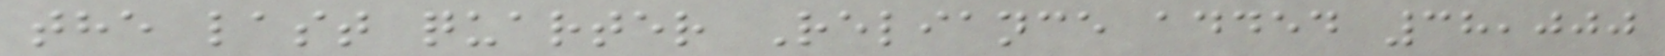the last quarter Reliance added 38,000
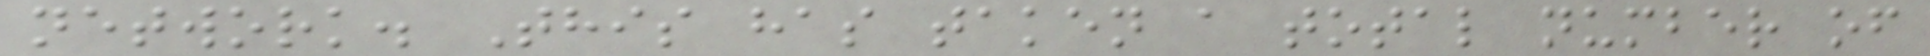network. This has taken a total number of
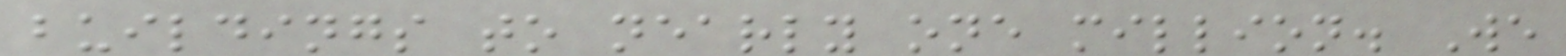buildings to nearly one million. We
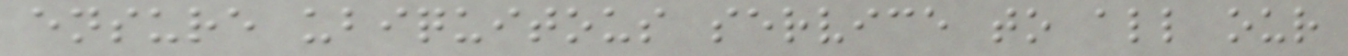ensure ubiquitous service to all our
